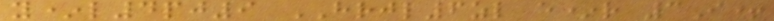y*l4pj9 HRJL6zl e*r 3I+
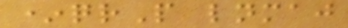*qrP lnmaj
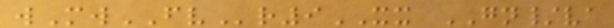wMwFVr9XX GN/va
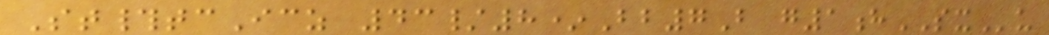St#tcIcz 43/8*Bb7B g1hSXu
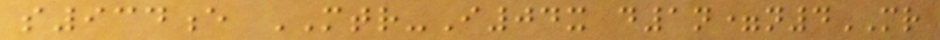s934e MTR-I04x d1n=n4MR
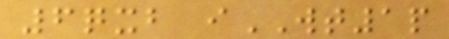6qxb iWT1p
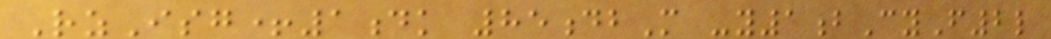RzIsg+1dk 85dbM -y1bCyF2l
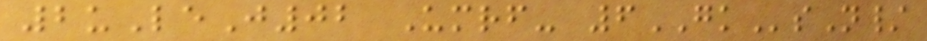2uLeJ02 Umrf- 6GKsN/
